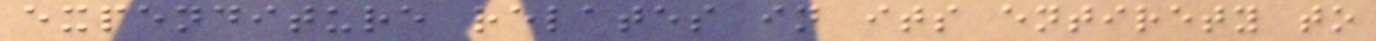expenditure relates in its entirety to
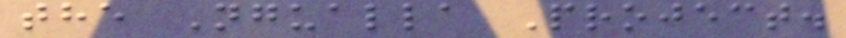the Ngualla Project.
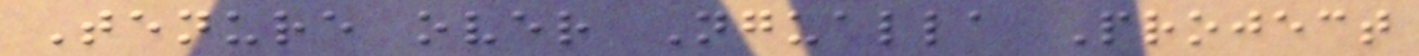Tenure over Ngualla Project
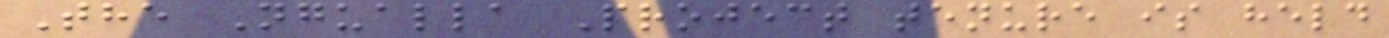The Ngualla Project tenure is held
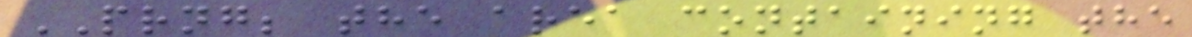PRNG; the area containing the
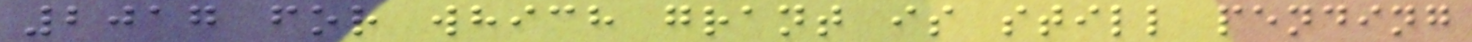2017 for which grant is still pending
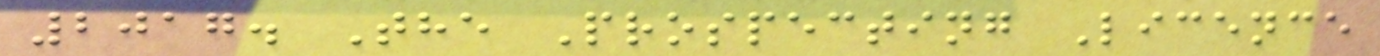2017. The Prospecting Licence
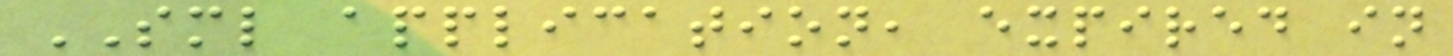SML application, expired in
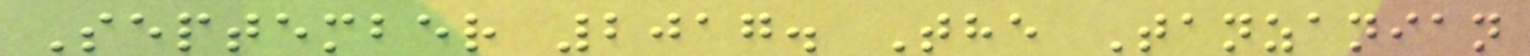September 2017. The Tanzanian
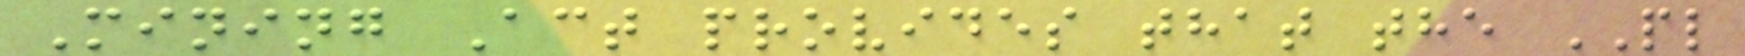Mining Act provides that the PL
